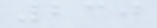230
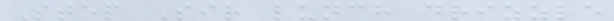Step Sir lunch drizzle
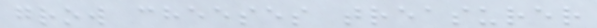grow cheeses treasurer
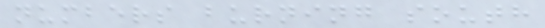numbers burning south
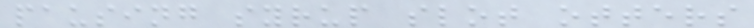pausing syrup slot otters
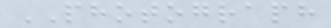PHOTOGRAPH
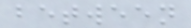between
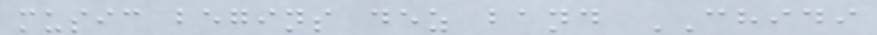music begins dez band CHIDI
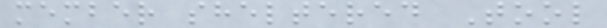member sheltered Tool
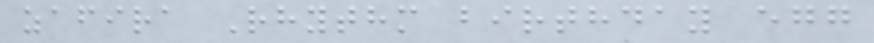zafira Rhythm birthday egg
